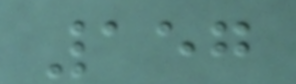157
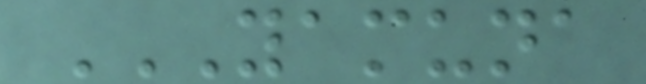YAMUNA
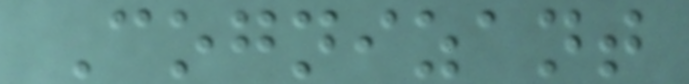Cognizant
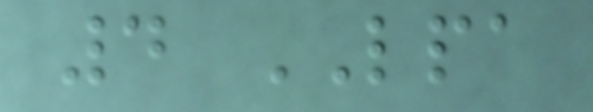4 LPA
